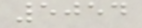5054
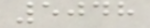5048
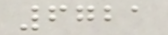6721
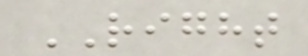RIGHT
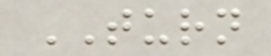TURN
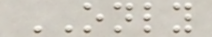ONLY
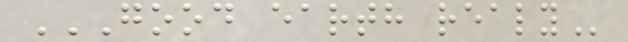GOOD EARTH REALY
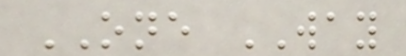ONE WAY
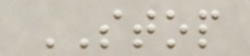STOP
